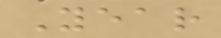Year
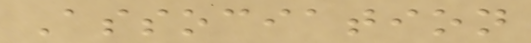Association
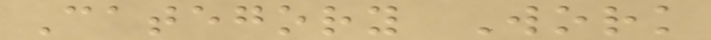Category Work
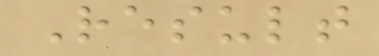Result
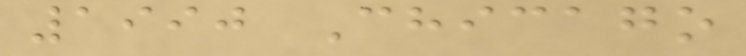1990 Chicago
